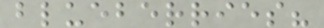blueberries?
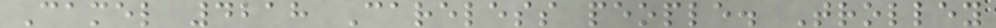Camel 4218 Careless people. Trolley
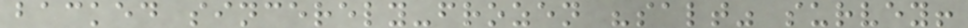backed sincerely-frozen "salt" survey!
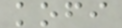kofi
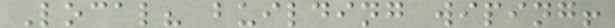Local? building wiping!
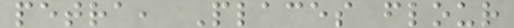petra, Places flour
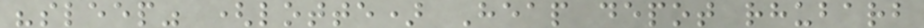"sleep" (lotte) Heap depot rhubarb
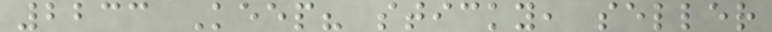2233 Keep? sticky, seller
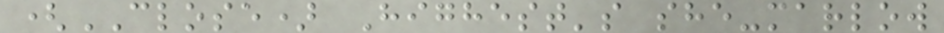(CLOSE) Highest's she-marlow
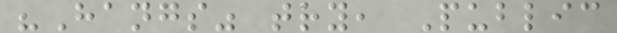"Hangs" try, Public
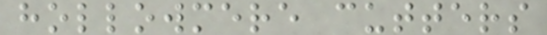hollowmere cutters
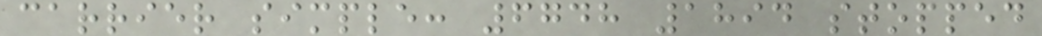carrier simple: 6748 1894 stopped
